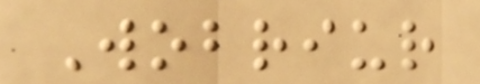Wobriur
